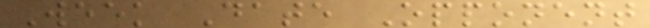Week Date Opponent
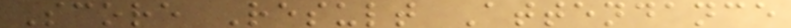Score Result Attendance
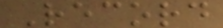Record
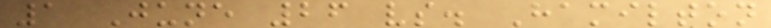1 June 26 vs. Hamilton
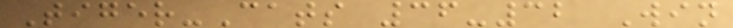Tiger-Cats 36-32 Win
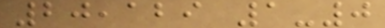20,129 1-0
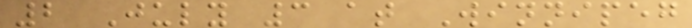2 July 3 at Winnipeg
